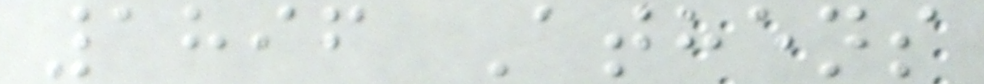1896 Athens
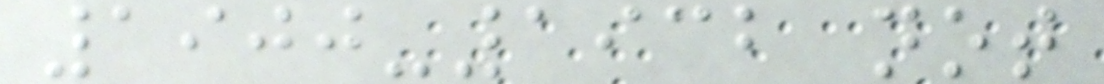1900-1932 not
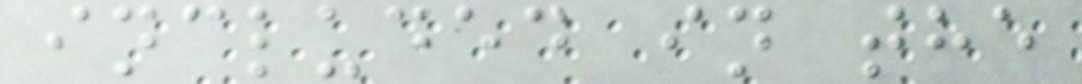included in the
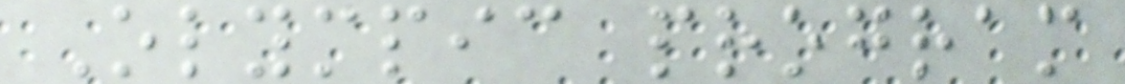Olympic program
